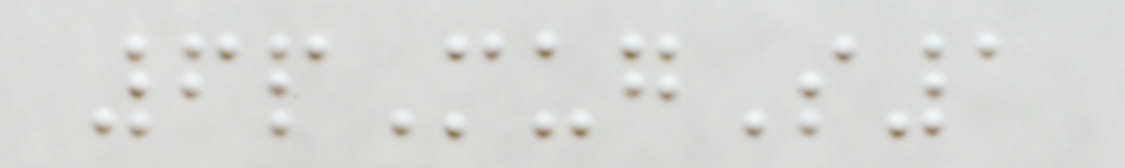6pMugS1
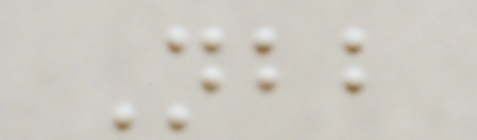Nbb
